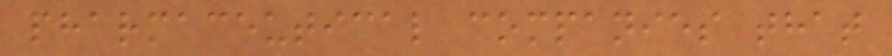pharmaceutical companies that
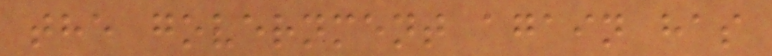the government again has
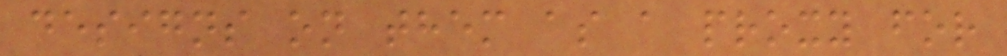designs on them as a proxy for
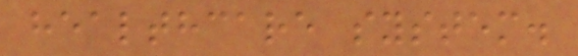healthcare system.
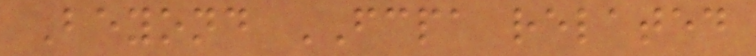Beyond FCPA related
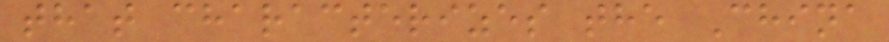that characterizes the China
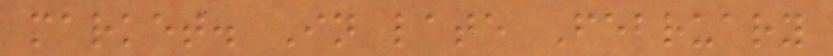market. In late February
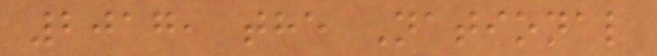2017, the National
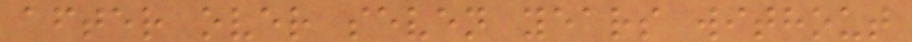after over seven years without
